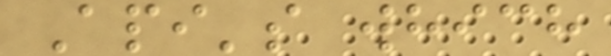Api's which
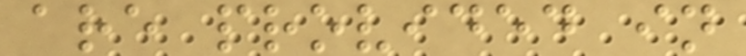are provided in
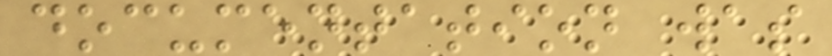documentation was
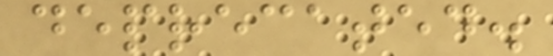deprecated.
